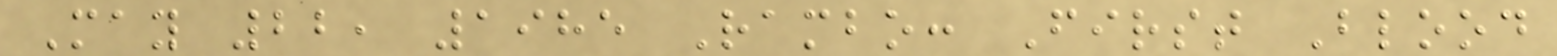May 22, 1985 Rambo: First Blood
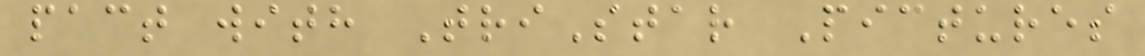pact with TriStar Pictures
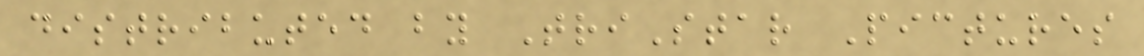distributed by TriStar Pictures
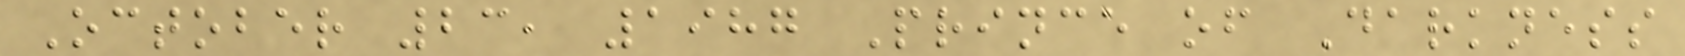October 23, 1987 Prince of Darkness
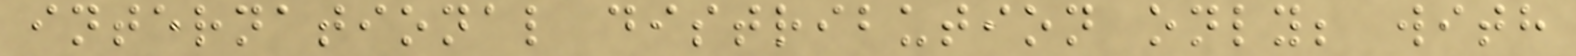international distribution only; with
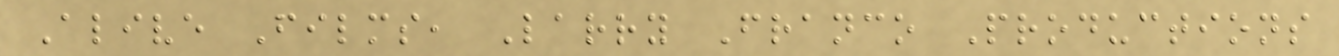Alive Films, Larry Franco Productions
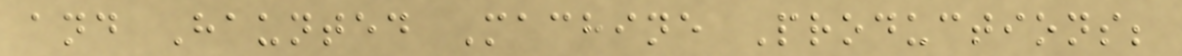and Haunted Machine Productions;
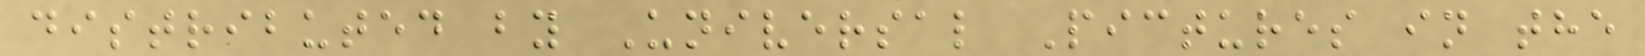distributed by Universal Pictures in the
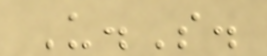U.S.
